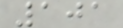101
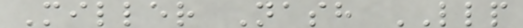Miller Nash LLP
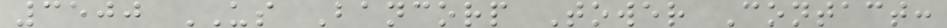3500 US Bancorp Tower Contact:
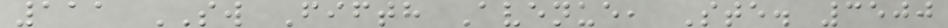111 SW Fifth Avenue, Ste. 3500
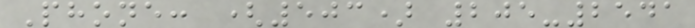Phone: (503) 205-2541
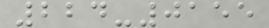224-0155
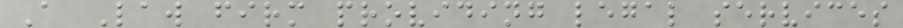A Law firm providing legal services
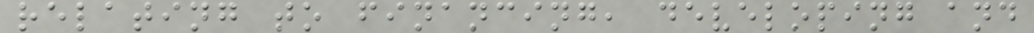relating to financing, developing and
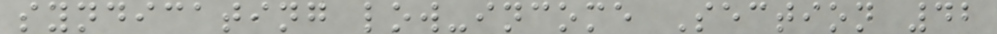syndicating low-income Section 42
